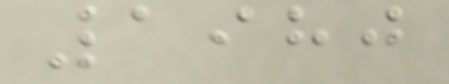1980
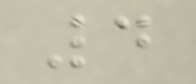4
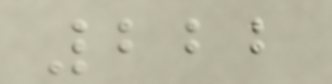222
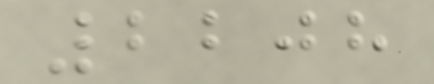2208
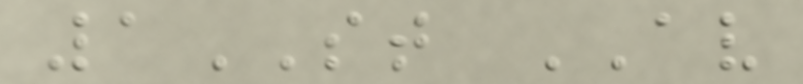1ST AV
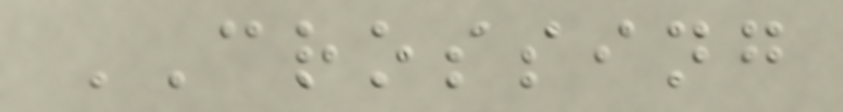CROSSING
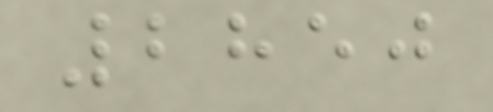2850
